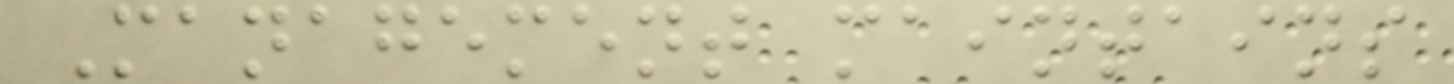Management maintains
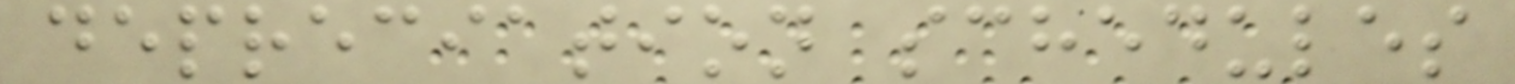depreciation schedules
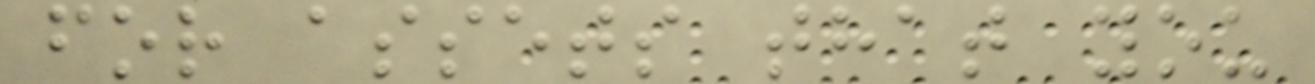for assets that you
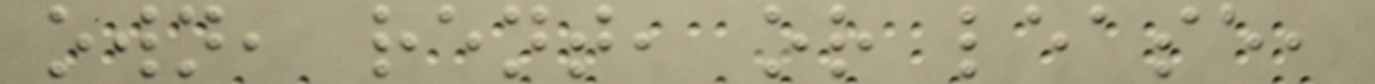own, rent, or lease,
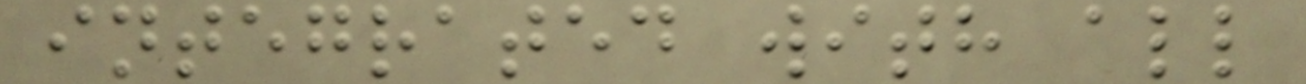integrated with all
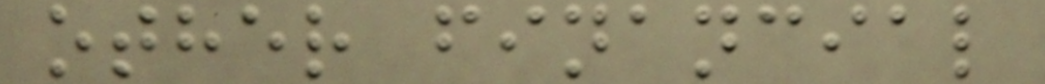other financial
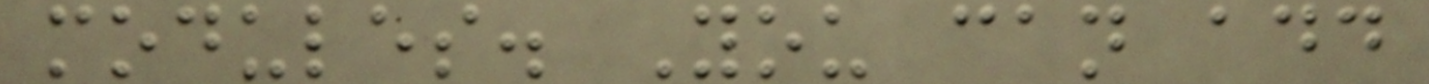modules. You can add
